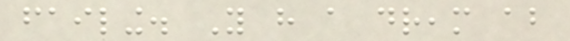failing. You have a dream about
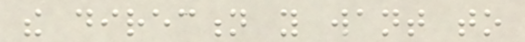the direction you want to
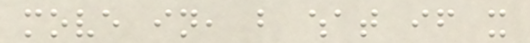move in, but what if it
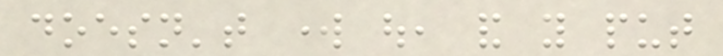doesn't work out, and you put
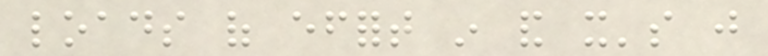loads of effort in and it's just
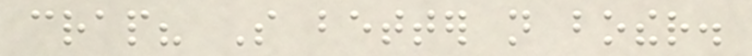crap? So better not bother.
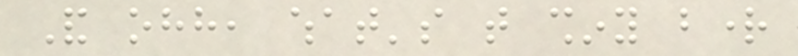And ohh, what's that shiny bright
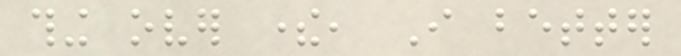thing over there, I better
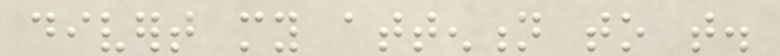divert my attention to that.
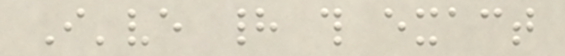I've had this exact
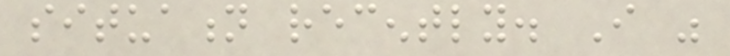situation recently. I was
